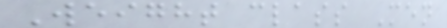Weight class Men
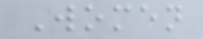Women
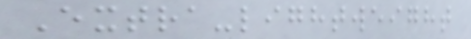Extra-lightweight
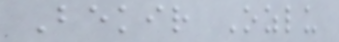Bekir Ozlu
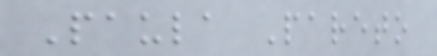Paula Pareto
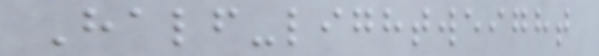Half-lightweight
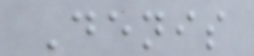Denis
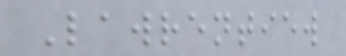Lawrentiew
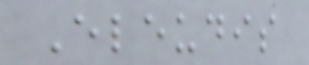Eleudis
